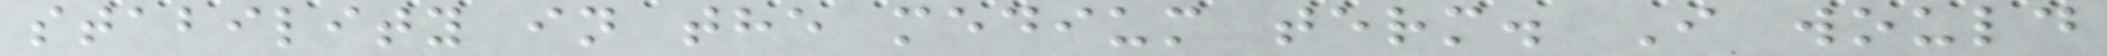stability in the medium term. I would
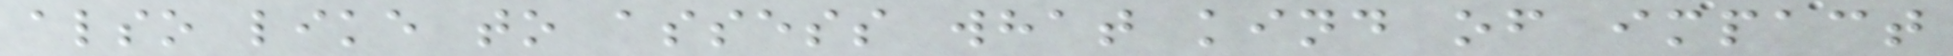also like to assess what kind of impact
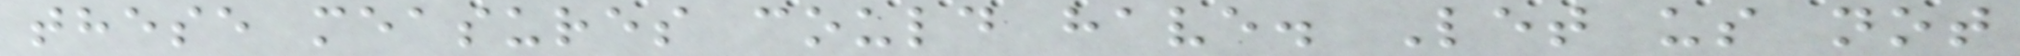these measures could have. Let us not
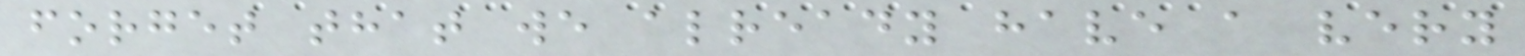forget that we already have a very
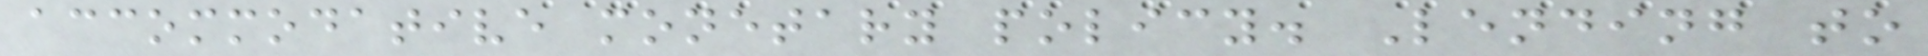accommodative monetary policy. Lending to
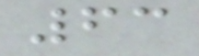63
